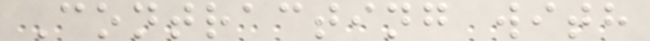Contracting with
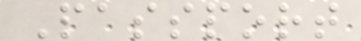Passport
